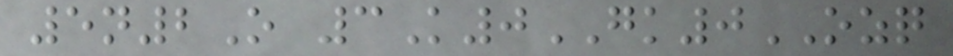5n2O 3K0GK0OZQ
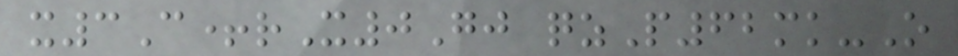x3C+rX0Gj qzP62mk-O
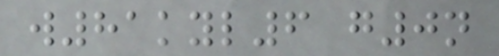w81kyl6 g0n
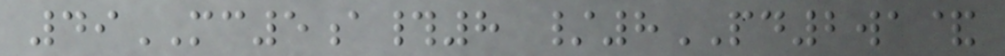49MC5a#8 /8PD2wa&
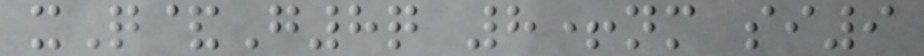xQ&G8q 8+nm si9
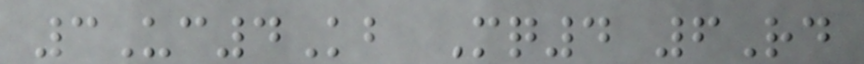3Uc4Kb Mq4 6Rd
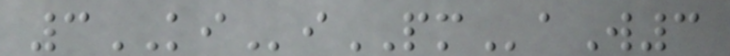3KIiPMaW3
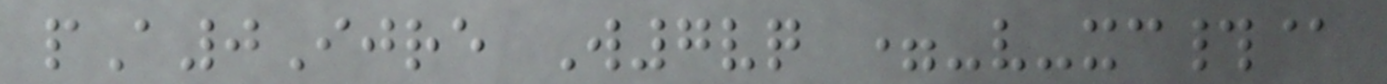pA0Ijre W7vq =-v-xc#@
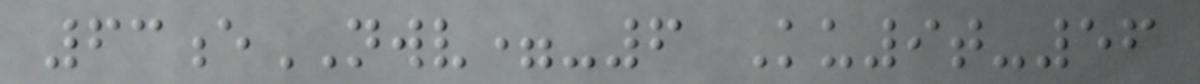63eNWV=-6 Ku9t-56
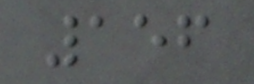156
